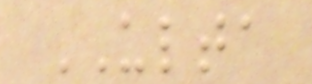ULTA
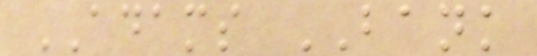ADAMS BANK
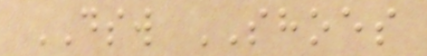DSW SHOES
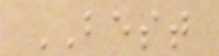BEST
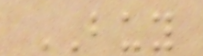BUY
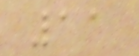11
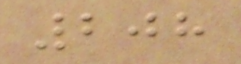208
